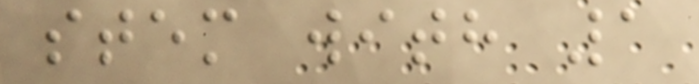stem with 1
